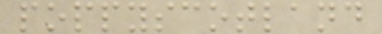poppyscotland
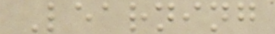Learning
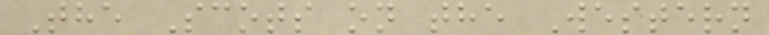The Scots on the Western
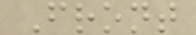Front
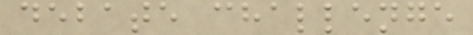debate challenge
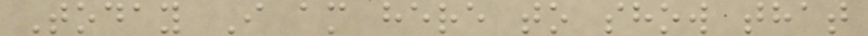Today I am here to show that
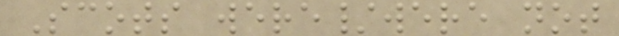Scots were/were not
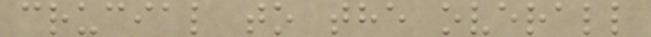crucial to the overall
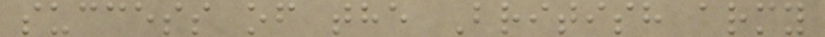success of the British army
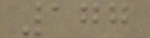177
